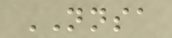NNSA
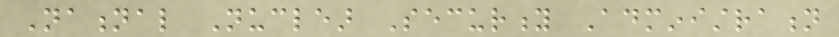National Nuclear Security Administration
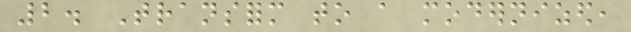2. Transform to a modernized,
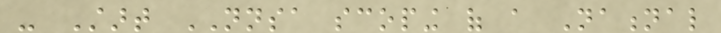- Start NNSA scoping of a National
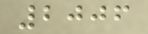2006
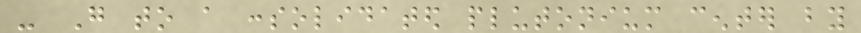- Go to a consolidated plutonium center by
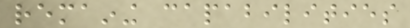remaining capabilities
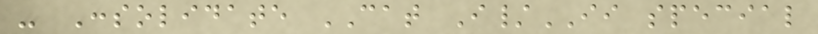- Consolidate CAT I/II special
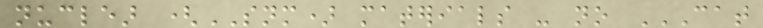nuclear (SNM) materials - no CAT
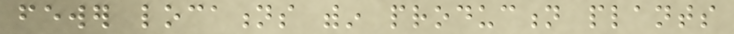fewer locations within production plants
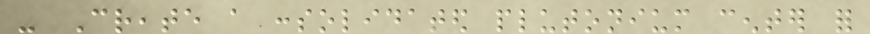- Create a consolidated plutonium center for
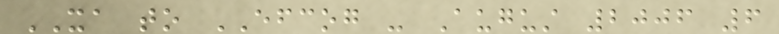XA to EFCOG - August 2006 6
